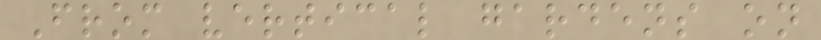From vertical gardens on
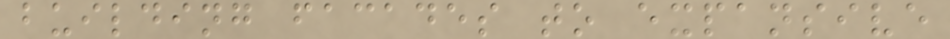building facades to expansive
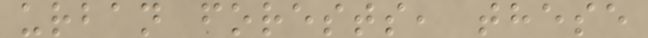urban forests, these
